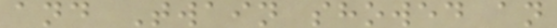and Twain showed an
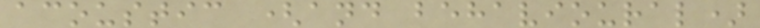acoustic (and behavioural)
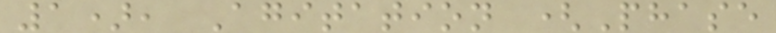1), Agitation (Phase
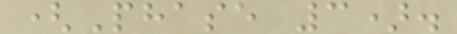(Phase 3).
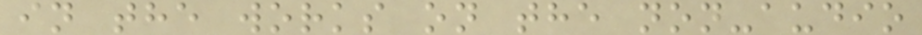in the works on the non-audio
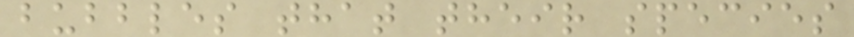bubbles that their species
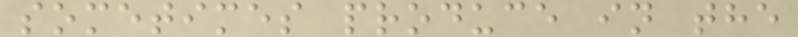sometimes produce in the
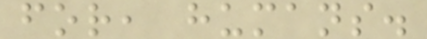for, humans.
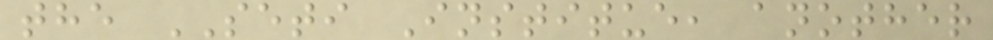the SETI Institue, another
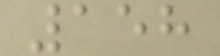158
